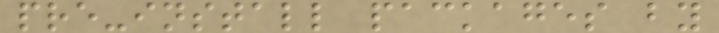pre-install packages by
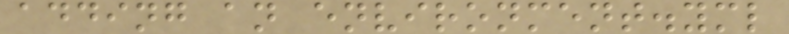adding an environment.yml
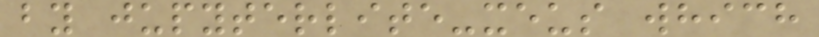by jupyterlite-xeus which
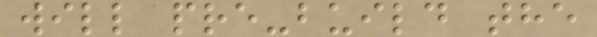will pre-build the
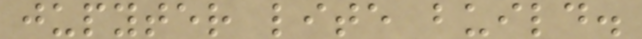jupyter lite build.
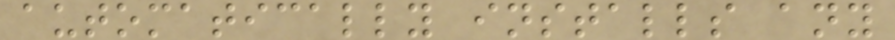automatically installs any
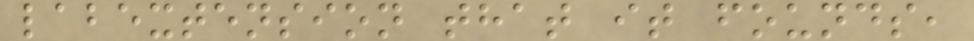labextension that it founds,
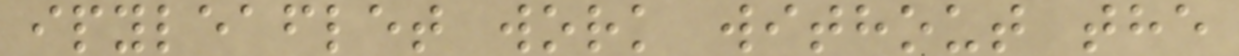ipyleaflet work without the
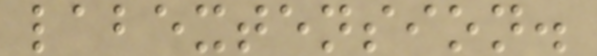labextension.
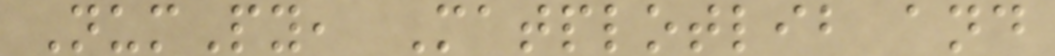NumPy, Matplotlib and
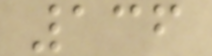136
